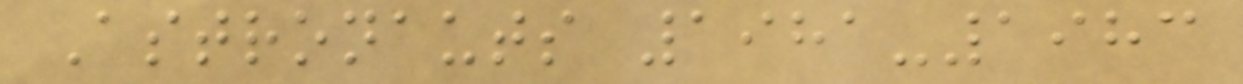Astronauts 1981-1983
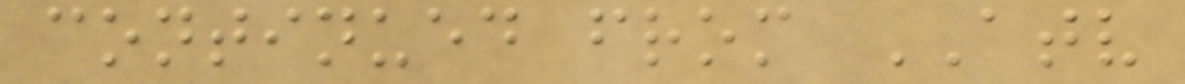continued from ATV
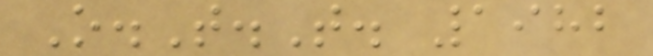O.T.T. 1982
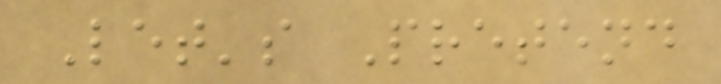Let's Pretend
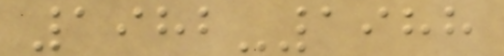1982-1988
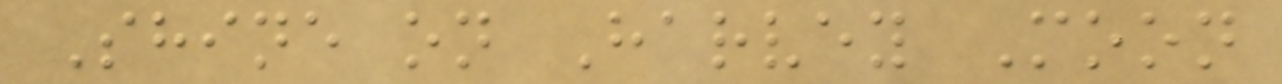Shine on Harvey Moon
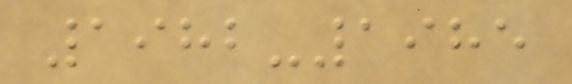1982-1985
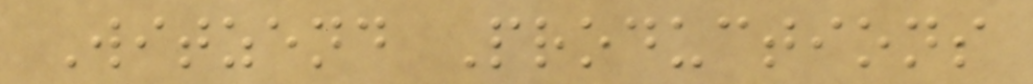Witzend Productions
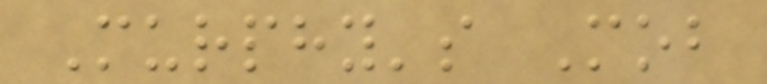Murphy's Mob
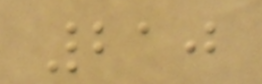210
